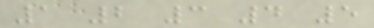1 2 3 4 5
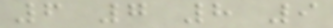6 7 8 9
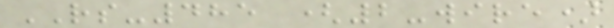RS-485 (2-wire)
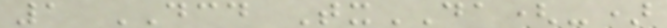1 DCD TxDA(-)
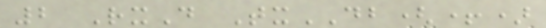2 RxD TxDB(+)
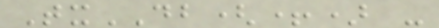TxDB(+) -
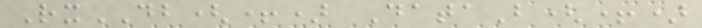RxDB(+) DataB(+)
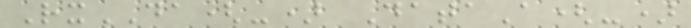RxDA(-) DataA(-)
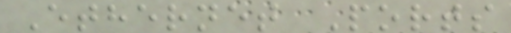Ethernet Ports
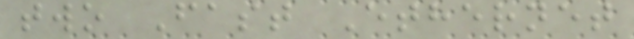two Fast Ethernet
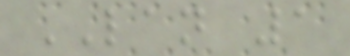LAN 1
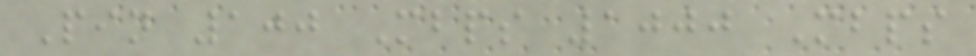Pin 100 Mbps 1000 Mbps
